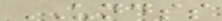UNDSS
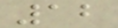12
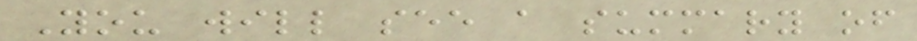You will see a summary of
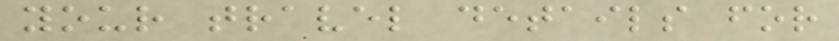your travel details for
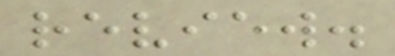review.
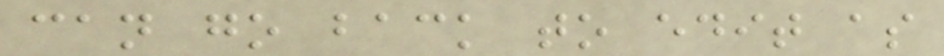can go back to edit as
